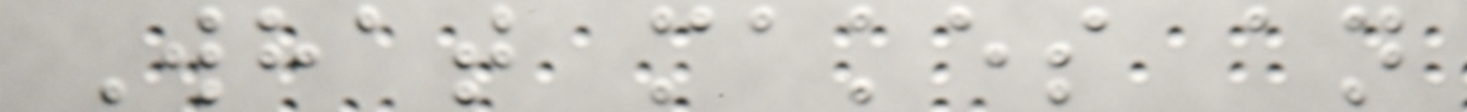What makes an
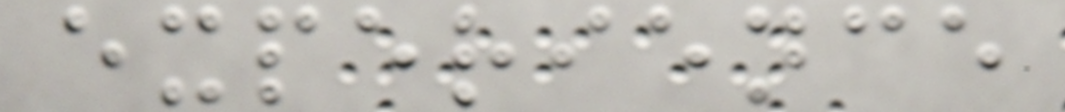experience
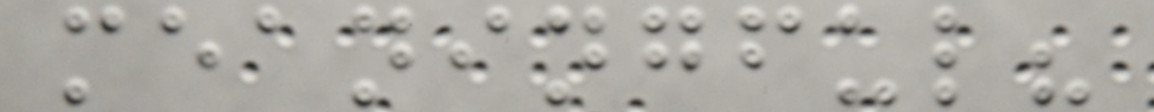meaningful?
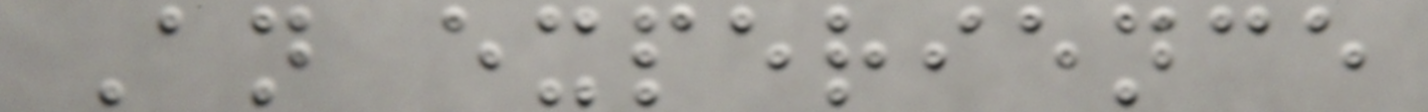An experience
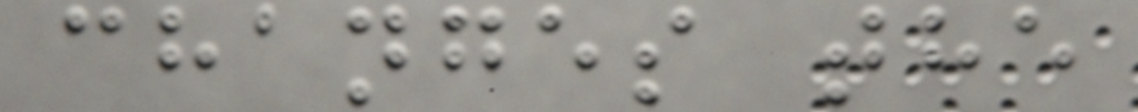changes the
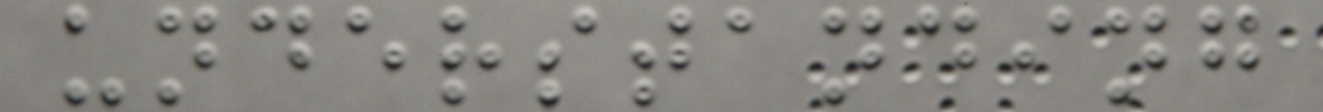understanding
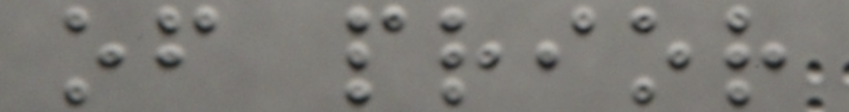of prior
